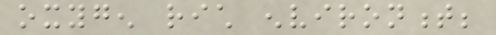oxygen rich environment;
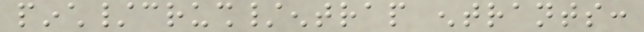pinch/crush/entrap entrants:
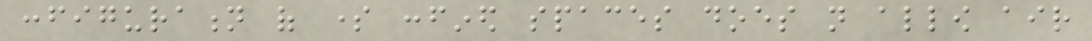configuration of some confined spaces does not allow air
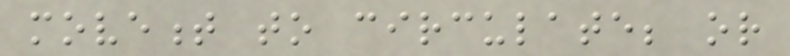movement to circulate; or
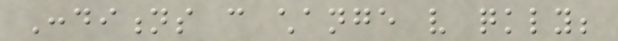Conditions can change very quickly;
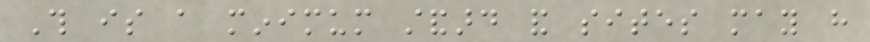This is a minimum standard and sites may have
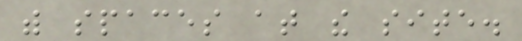with spaces at the site.
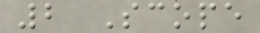2 Scope
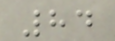84
